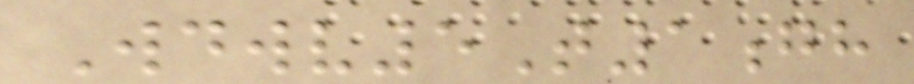Wdwv5T1gh
